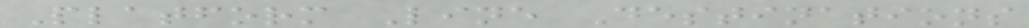Platform Line Destinations
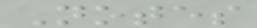Notes
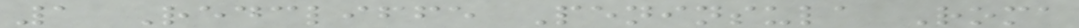1 Redcliffe Peninsula Roma
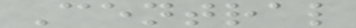Central
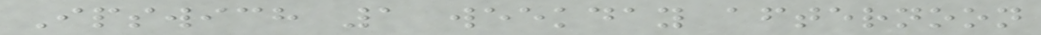Ipswich 1 weekday afternoon
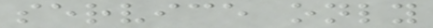service only
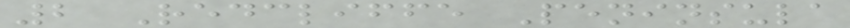2 Redcliffe Peninsula
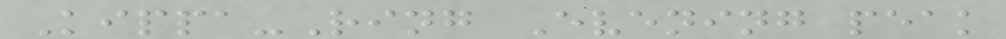Kippa-Ring Evening peak
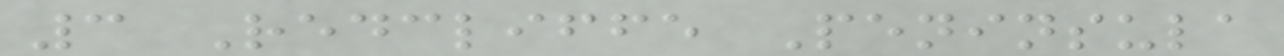3 Redcliffe Peninsula
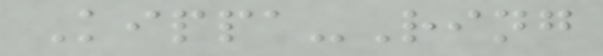Kippa-Ring
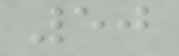50
